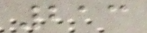213
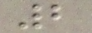2
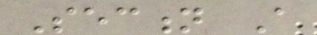Section A
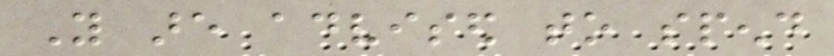You are advised to spend
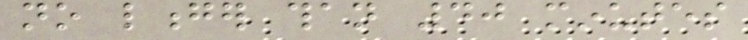no longer than 40 minutes
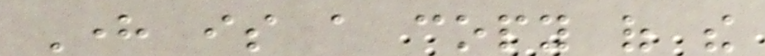Here is a copy of the
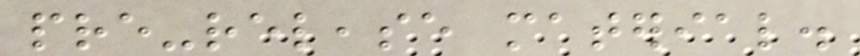pre-release material.
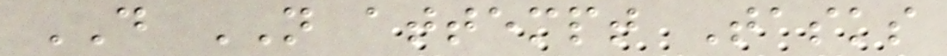DO NOT attempt Tasks
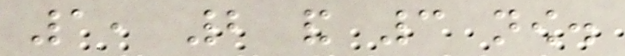1, 2 and 3 now.
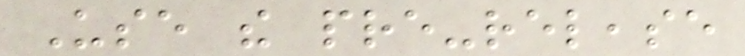Use the pre-release
